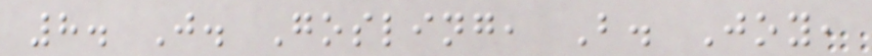8. J. Gosling, B. Joy,
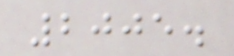2005.
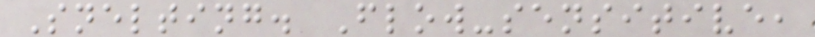Snelting. Flow-sensitive,
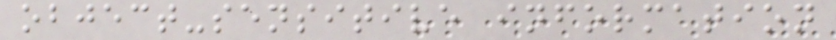object-sensitive information
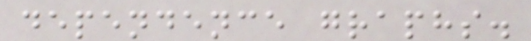dependence graphs.
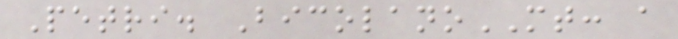Petri. BicolanoMT: a
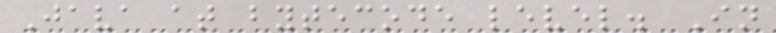Java at bytecode level. In
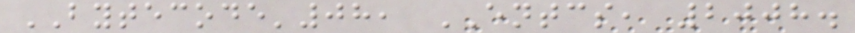BYTECODE'08, ENTCS, 2008.
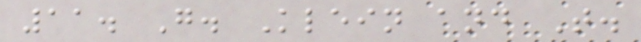11. G. Klein and T.
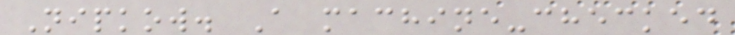Nipkow. A machine-checked
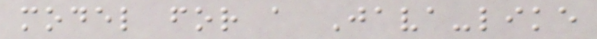model for a Java-like
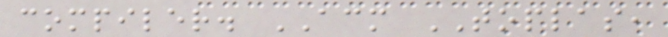compiler. ACM TOPLAS,
